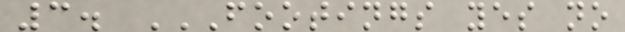3. FOOTINGS YES NO
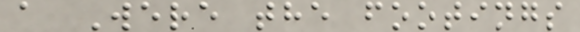a Were the footings
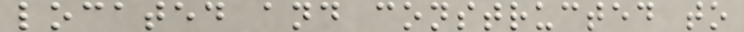located and constructed to
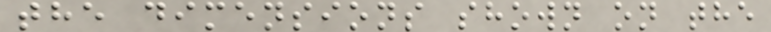the dimensions shown on the
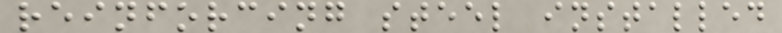reinforcing steel installed
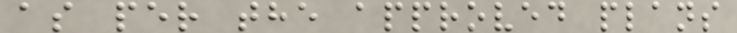as per the approved plans
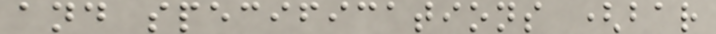and specifications (bar
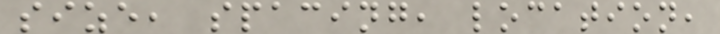size, spacing, location,
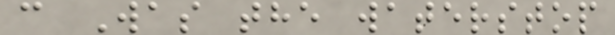c Was the waterstop
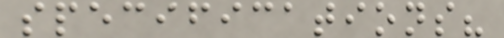specifications?
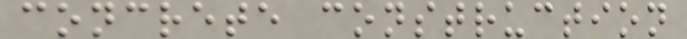concrete construction
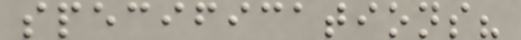specifications?
